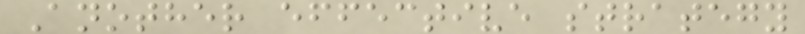Another effective strategy
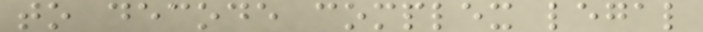to decode complex legal
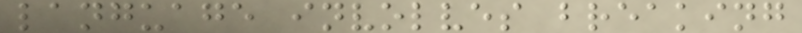language involves breaking
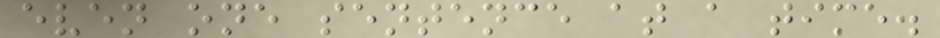even one sentence at a time.
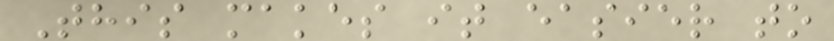This makes it easier to
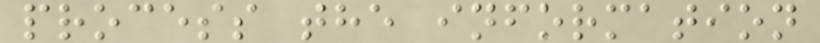process the information
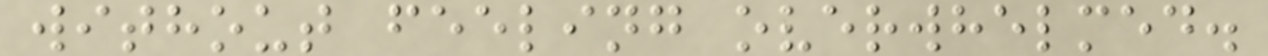without feeling overwhelmed.
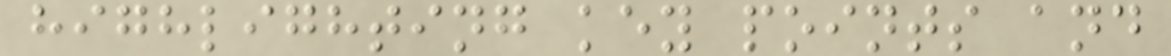highlighting key points and
